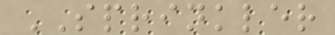SPRINKLER
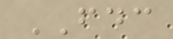FDC
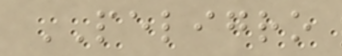PELIGRO
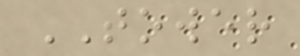TOWER
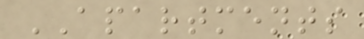APARTMENTS
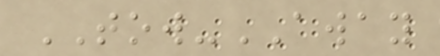TOW-AWAY
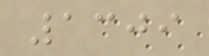1309
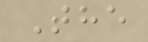The
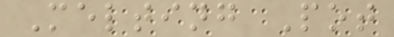Melting Pot
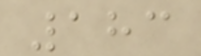183
